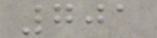701
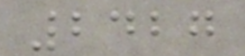2427
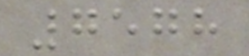7578
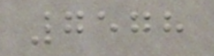7578
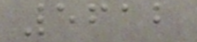5612
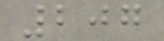207
